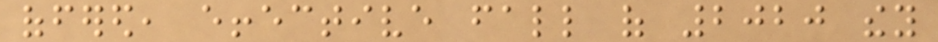offered, effective fall of 2020 they
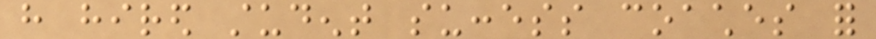have hired student success coaches for
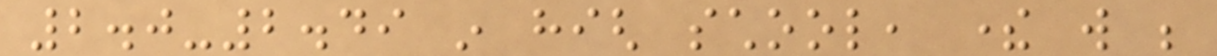2.0-2.49 in high school, there will be
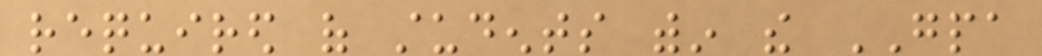required of students within the GPA
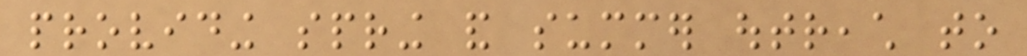providing spring and summer outreach to
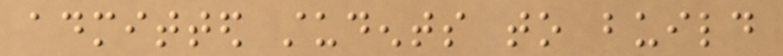admitted students to build
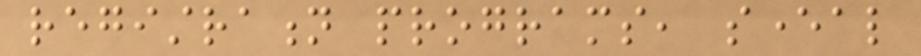registration programs, several
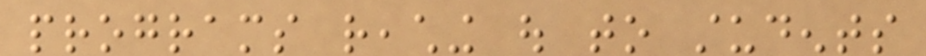programs reaching out to students
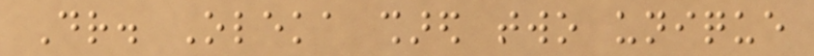Dr. Oleka shared two unique
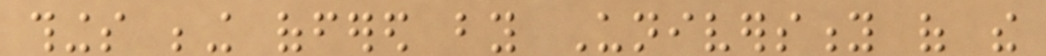things being offered by University of the
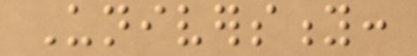University:
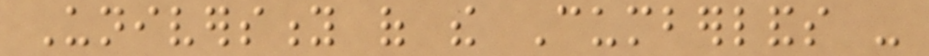University of the Cumberlands -
